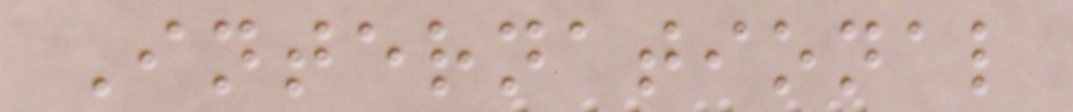International
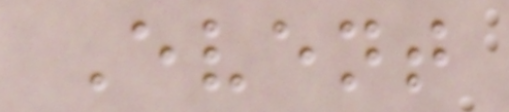Event
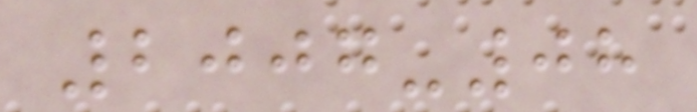2007-08
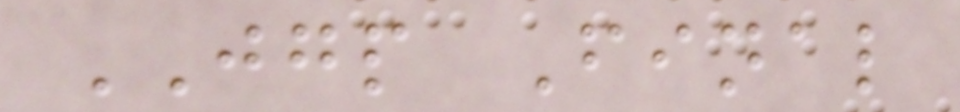JGP Final
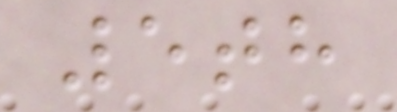5th
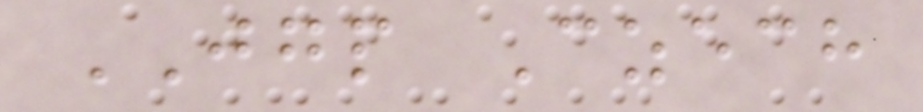JGP Czech
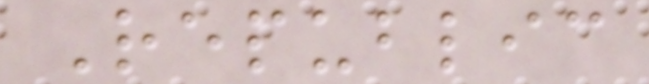Republic
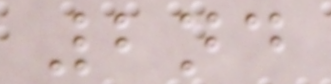2nd
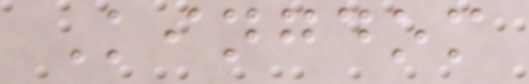Kingdom
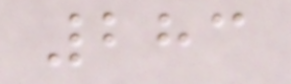283
